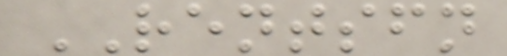RENTSFN
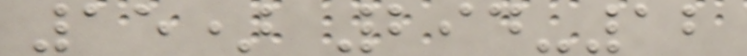15) 294-12
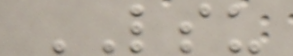LSU
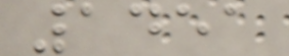1451
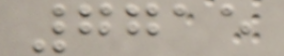7715
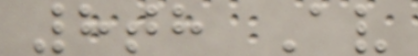8th Av
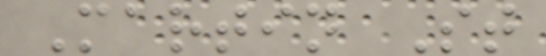Martin St
